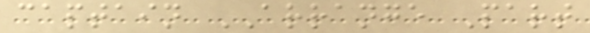captain ARRANGE Part
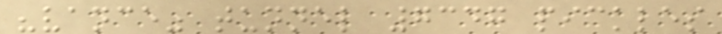"vance" tunnel 7347 pickles
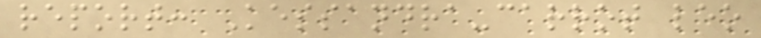report: Kessandra-carrot leo
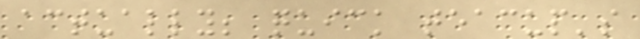actually; quick teacup's
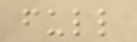full
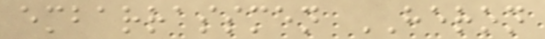embarrassmen HERON
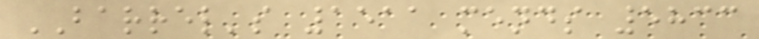BARREL's 1511 mends 5833
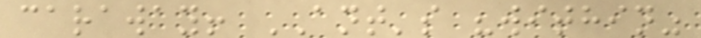caraway! ANT's "within"
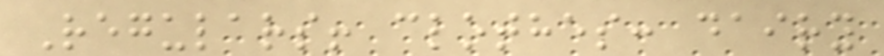Regulars! clothes: dairy
